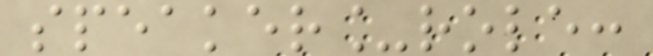speaker_role:
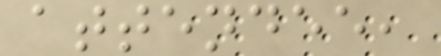attendee,
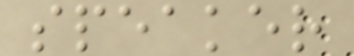speaker
